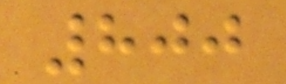800
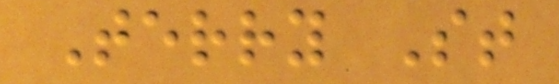Terry St
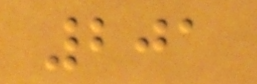201
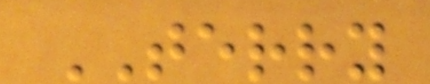TERRY
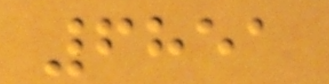6851
